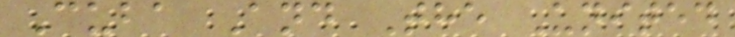Cuba And The United
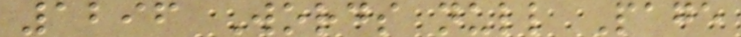1296 Words null Page
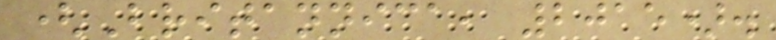(Britannica, 2015).
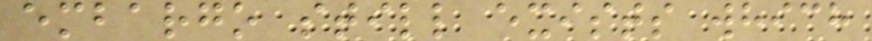embargo still exists which
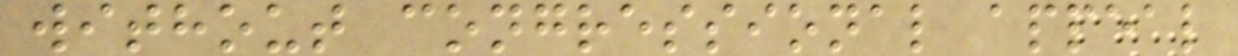without congressional appeal
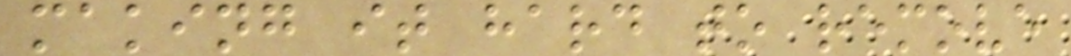making it hard to remove
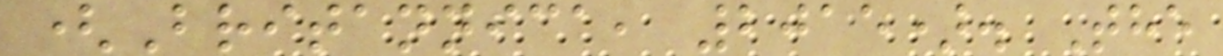(Britannica, 2015). The
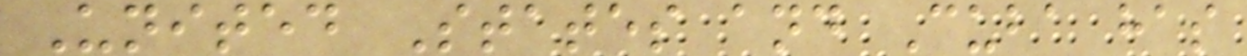United States and Cuba has
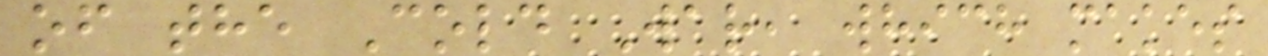of the Cold War, which makes
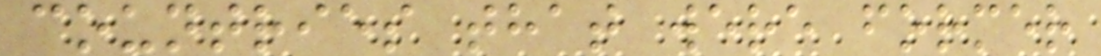countries that were former
